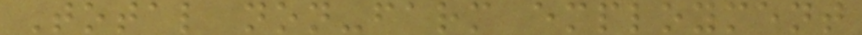Total non-farm employment
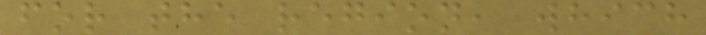for the region, which
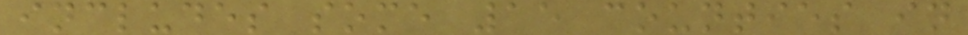includes some 15 counties in
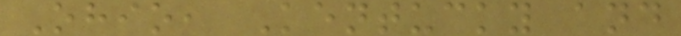Ohio, Kentucky and
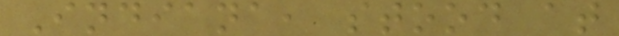Indiana, stood at
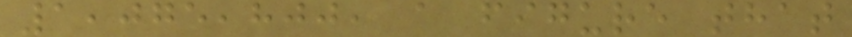1,075,800, a figure that
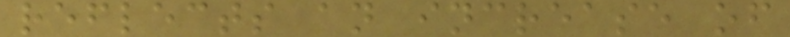reflects an increase of
